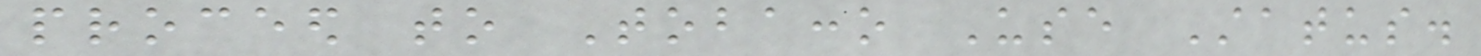proceed to Tobacco Use Status.
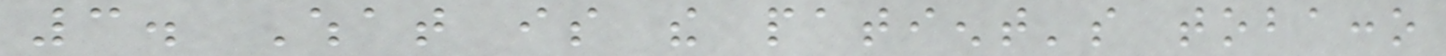3. What is the patient's tobacco
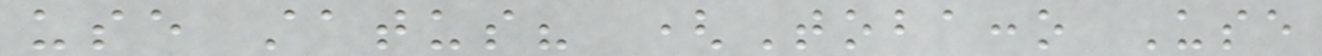use status? (Tobacco Use
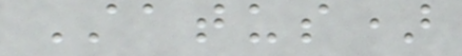Status)
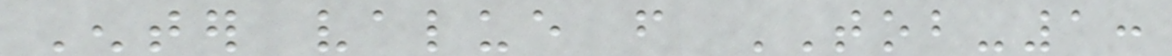Enter value from TOB-1:
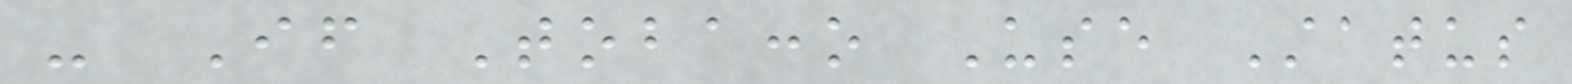- If Tobacco Use Status
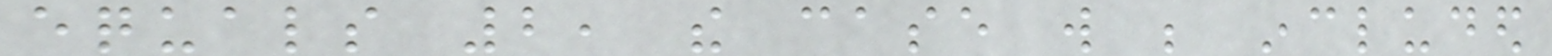equals 2, the case will be included
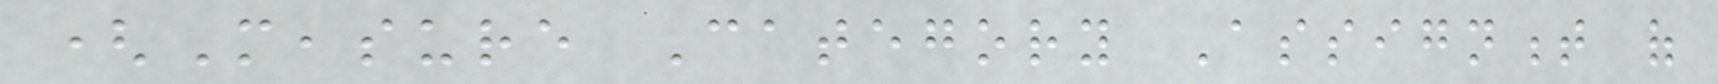(Measure Category Assignment of
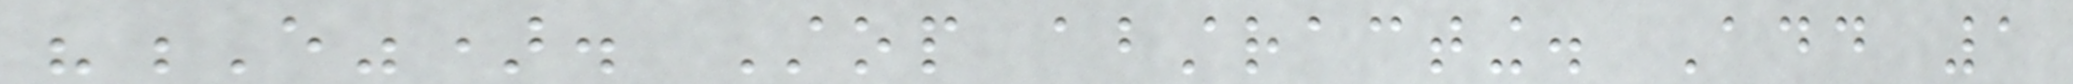"E"). Stop abstracting. Add 1
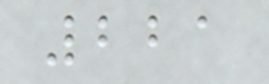221
